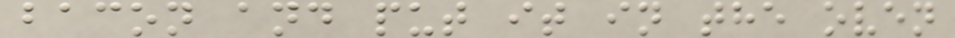bacon and put it in the oven
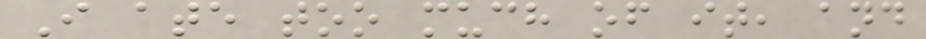I ate too much of it, and
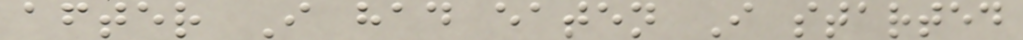after I had eaten I started
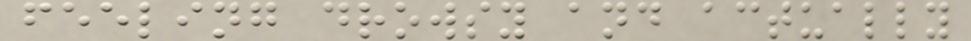feeling drowsy and actually
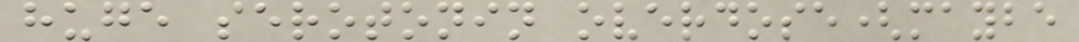huge serotonin overdose(maybe
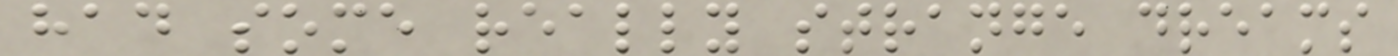had some really strange dreams
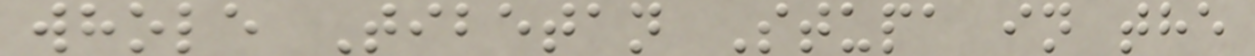whole Tibetan Stupa in the
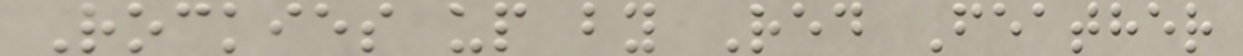Rockies up by Red Feather
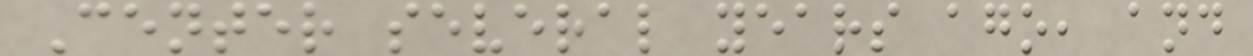Center several years ago, and
